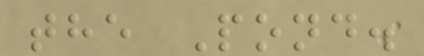the Pond.
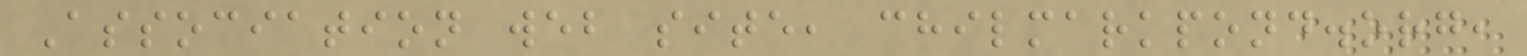Association web site, chilmarkpond.org,
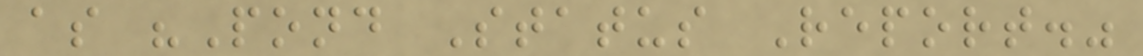as "Pond Status Report."
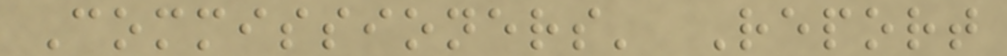Commissioners' Report
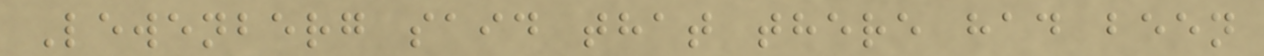Lewenberg said that there had been
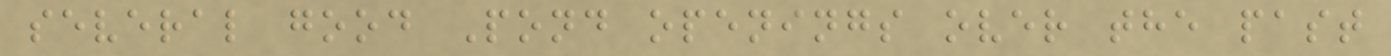several good Pond openings over the past
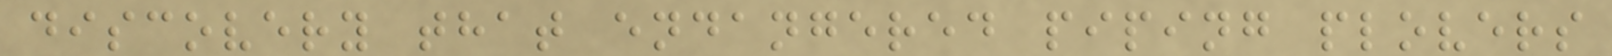discovery that endangered piping plovers
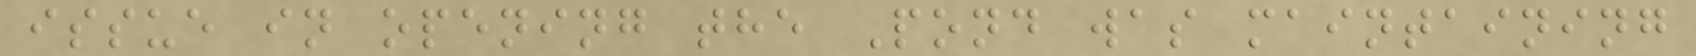issue in opening the Pond was maintaining
